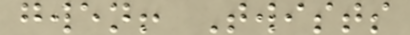gwen! Twists
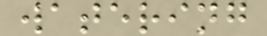watering
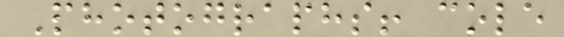Photographs! cole
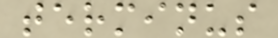terminus
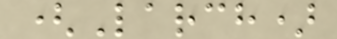(Larch)
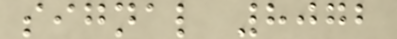signal 8072
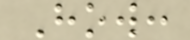How:
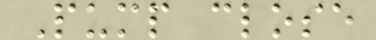Pump close
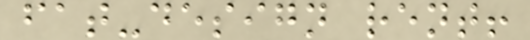fat-design rent!
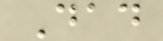Dad
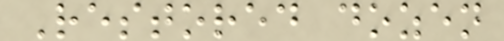Restored dozen
